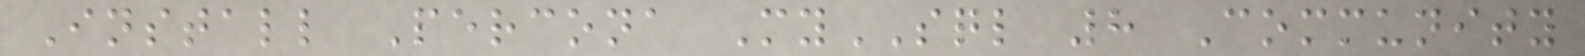Install Percona MySQL 8 Community
